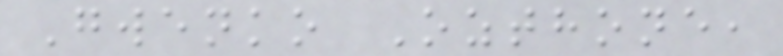Gwenko Ozthone,
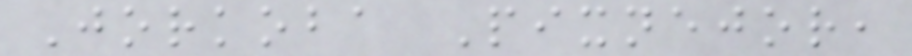Jorkoba Pixnejor,
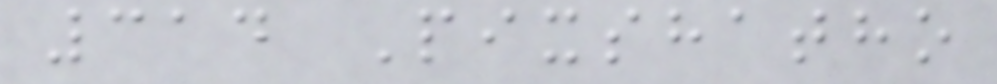314 Pixshatho
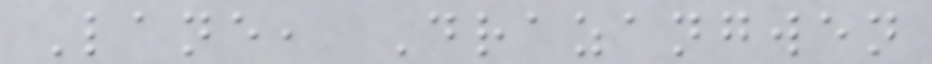Lane, Drazangwen
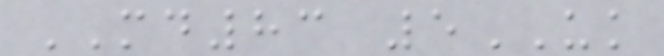MD83 5UK
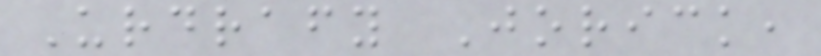Urdrafy Jorick,
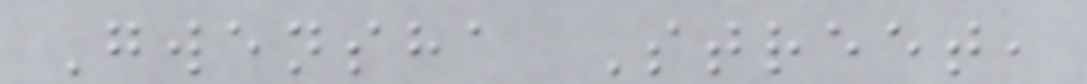Gwensha Street,
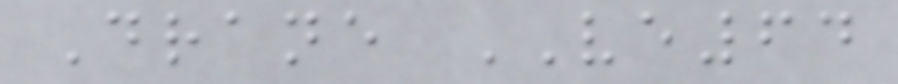Drane VE64
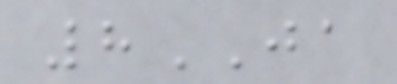8JA
